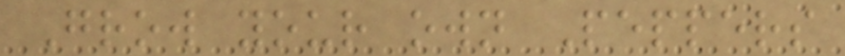Grow your own Peppers
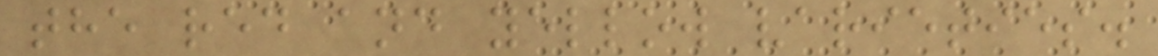the red and yellow varieties.
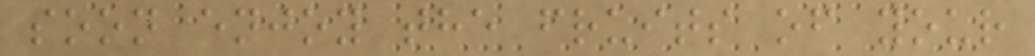soon enjoy the fruits of your
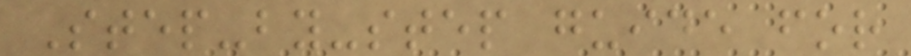Step-by-step guide for
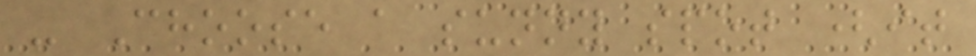- Choose a sunny spot (it
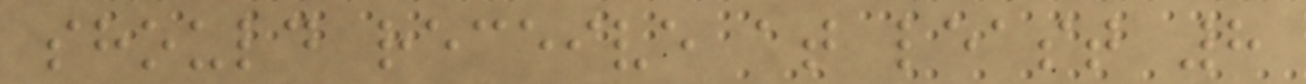should receive at least 8
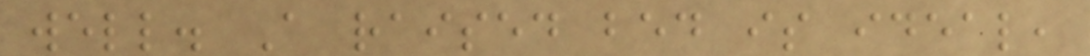well. A raised bed is ideal,
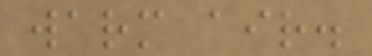warm air.
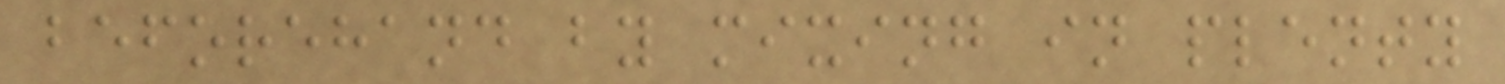beforehand by mixing in plenty
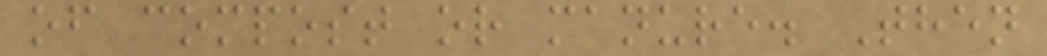of compost or manure. Then
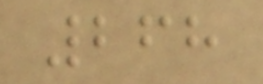268
